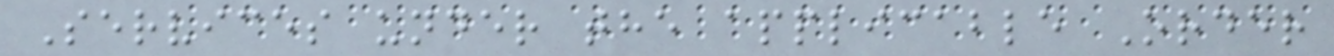Services under the applicable Order
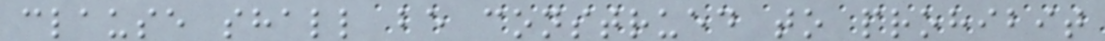clause shall be construed to prohibit
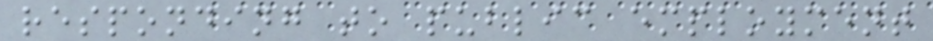responding to public employment
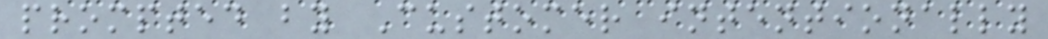prompted by Customer intentionally
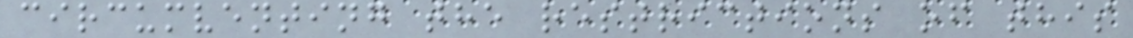circumventing the restrictions of this
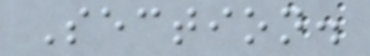Section.
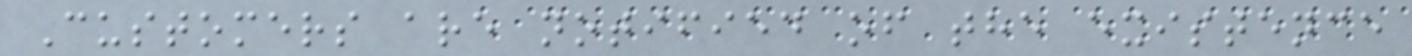Customers are notified of the existence
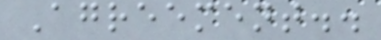Agreement..
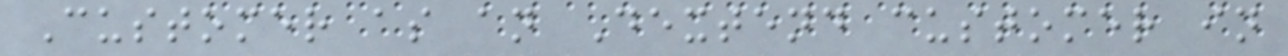Customer as an Dextend customer in
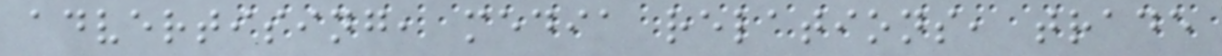advertising, media relations, trade
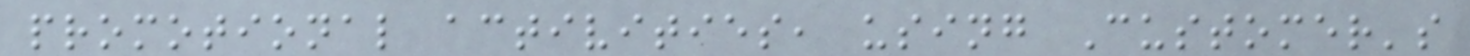promotional activities, using Customer's
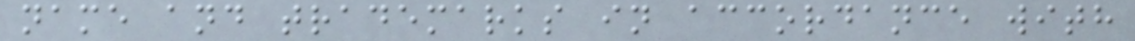name and trademarks in accordance with
